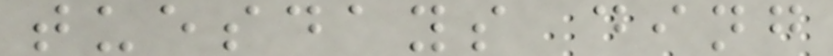tuesdays ding
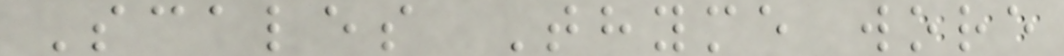Scales Thyme wore
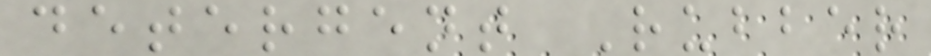detergent Rubber
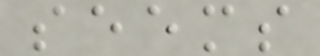seems
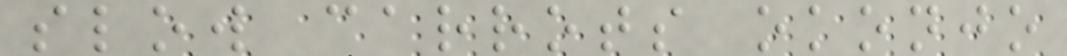slow carrots okonjo
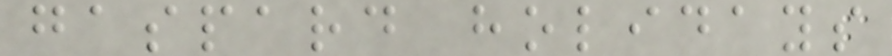gaspard holidays
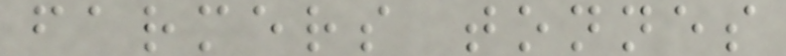farmers tonnes
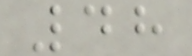48
